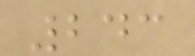243
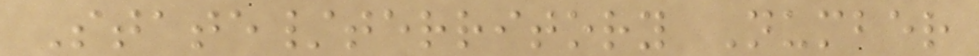State/territory Number
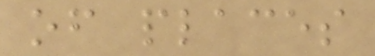of places
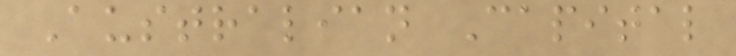Australian Capital
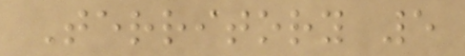Territory 5
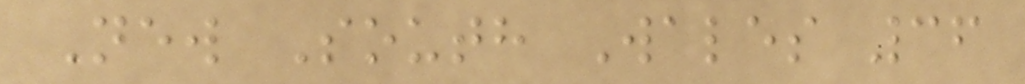New South Wales 36
